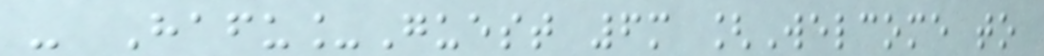- Hafu_Guest 6m [Welcome to
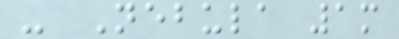- Nebula 1m
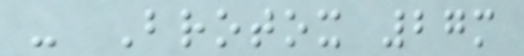- Brotox 27m
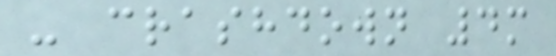- crashdown 4m
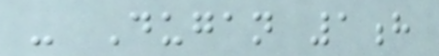- Dugan 1h
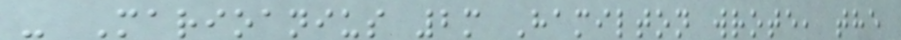- Marioanius 2m Hamilton wrote, the
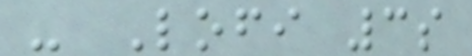- Lofi 3s
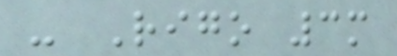- Rigo 3m
